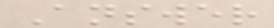Answer
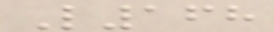L168
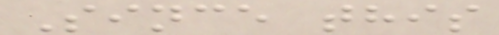Since this
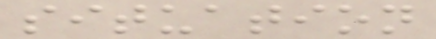situation
